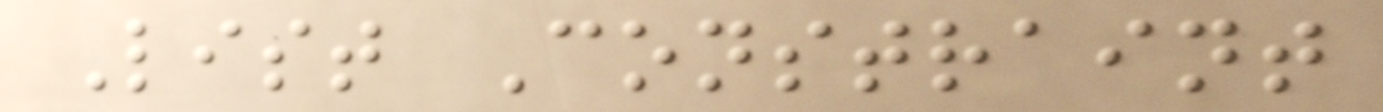List Constraint
